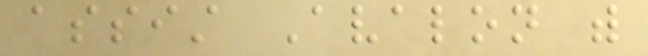assist Avalon with
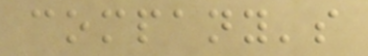company's
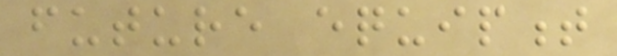future equipment
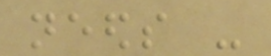needs -
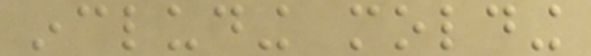including molding
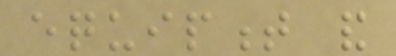equipment and
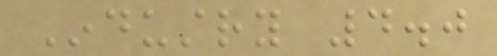Industry 4.0
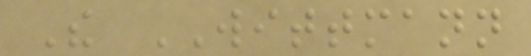The WITTMANN
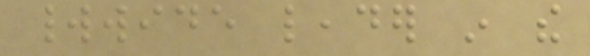worldwide leader in the
